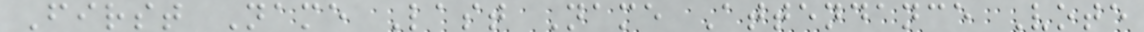First Name Last Name Attendance Vote
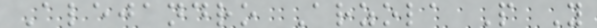Alejandro Arzola P Y
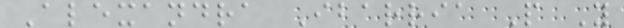Alexandra Ibarria P Y
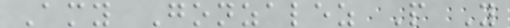Amy Gonzalez P Y
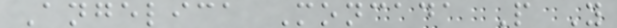Angelica Moncada P Y
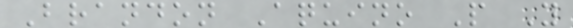Brandon Aquino P Y
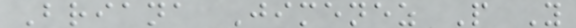Briana Jimenez P Y
